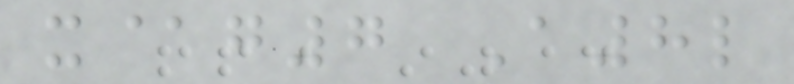x@g7 A8l
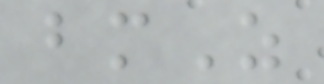bmZ
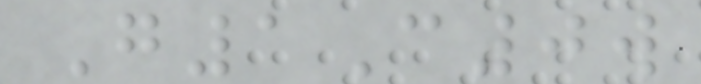G1C0w
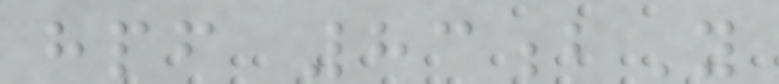hpf 83bY
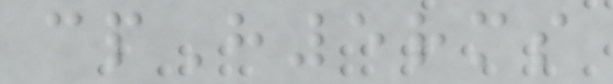cpH5rms
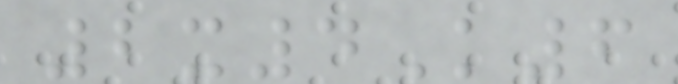2x4K6
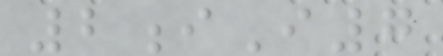2iI7
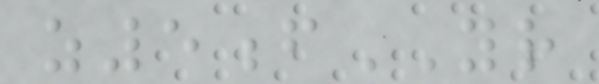z5fYR
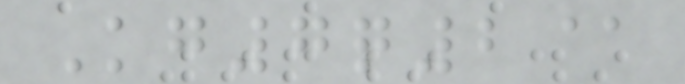Kg7q2@
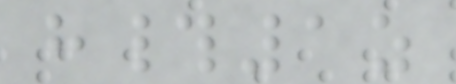h#1z
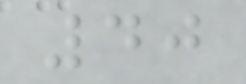40
